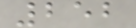252
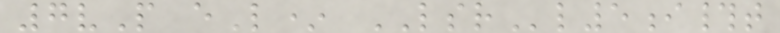7vP eL* LSRl5i#t
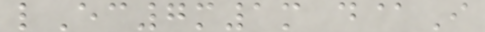lEc7m1m d@I
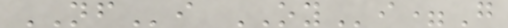NFi OYi=G
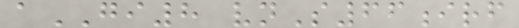aGI8 vnS66irf
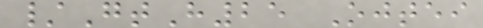/GtH25 Ojtei
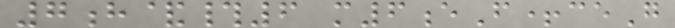7h&#6 m6eF+ceG
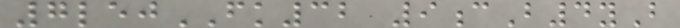7lejFK32 9cB4yB
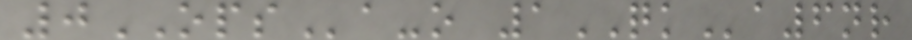0OPSa-o 1QKa6nr
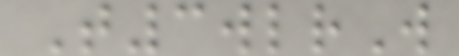T3wlrW
